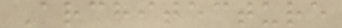Architecture
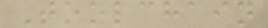Toolchain
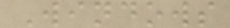Windows
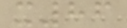x86
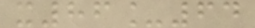x86_64
